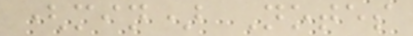(min) Notes
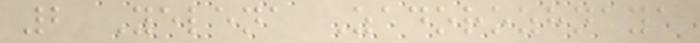2 Yelena Zadorozhnaya
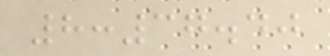8:37.40
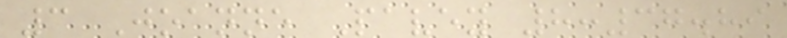3 Joanne Pavey 8:37.89
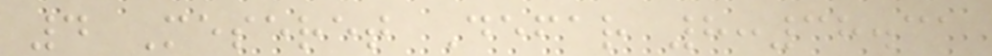4 Meseret Defar 8:38.31
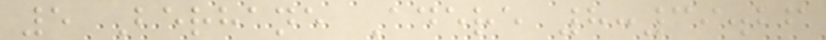5 Berhane Adere 8:39.26
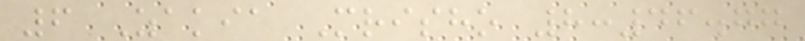6 Zakia Mrisho 8:46.77
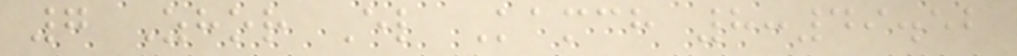7 Zhor El Kamch 8:49.52
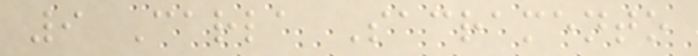9 Carla Sacramento
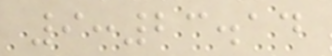9:23.14
